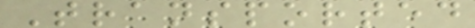Transported
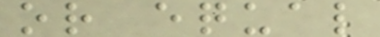or equal
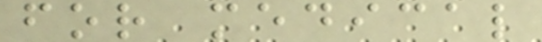for medical
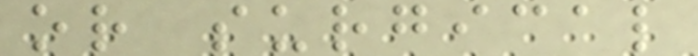or surgical
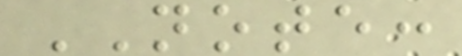NOTE:
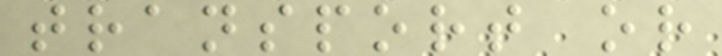transport or
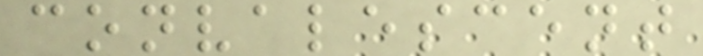convalescent
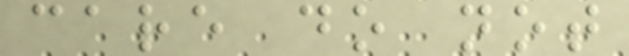care do not
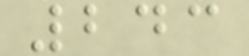243
